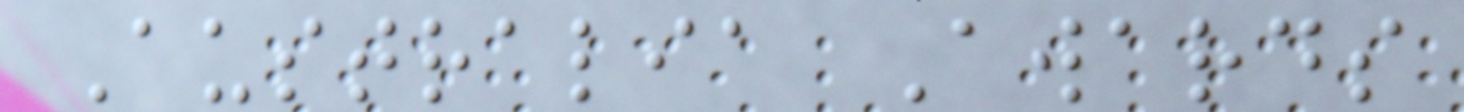Australia Awards
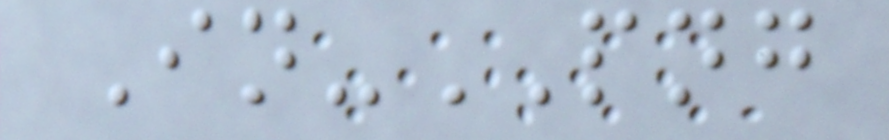In-PNG
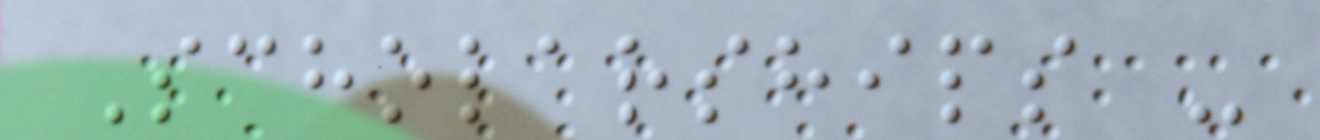Scholarships -
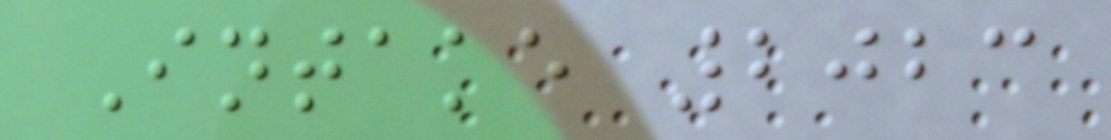Intake 2023
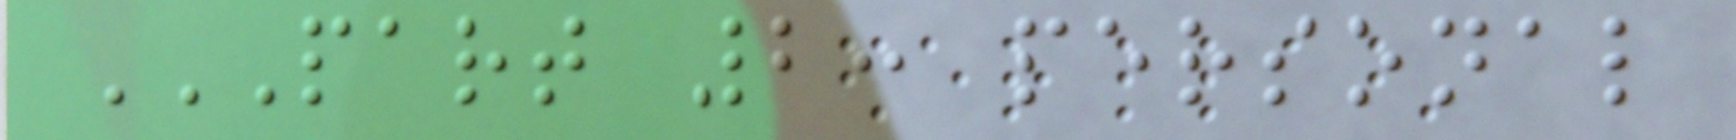PART 2: PERSONAL
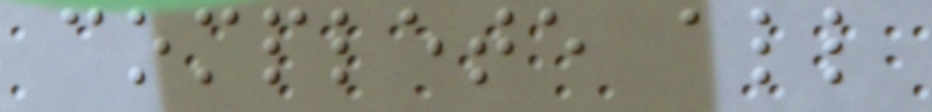complete all
